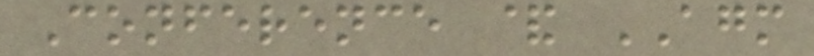Conference & AGM
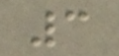3
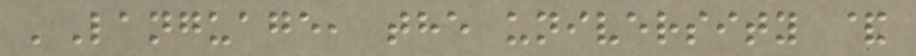'Language, the university &
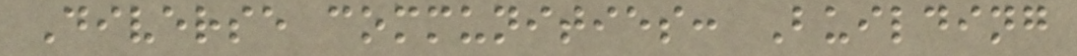Diverse communities: Building
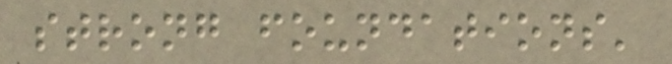strong foundations'
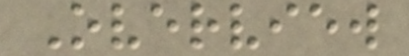Overview
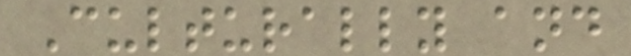Culturally and
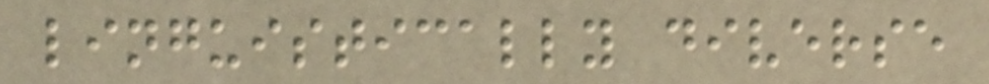linguistically diverse
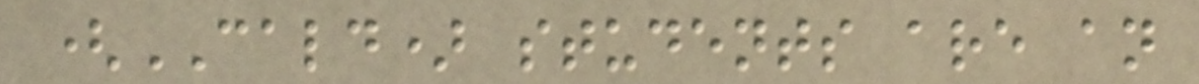(CALD) students are an
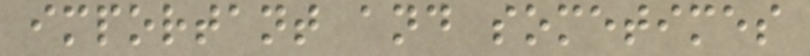important and sometimes
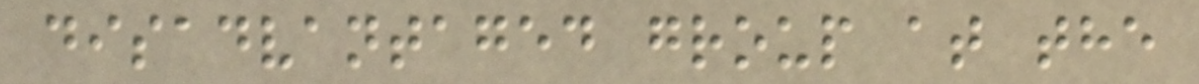disadvantaged group at the
